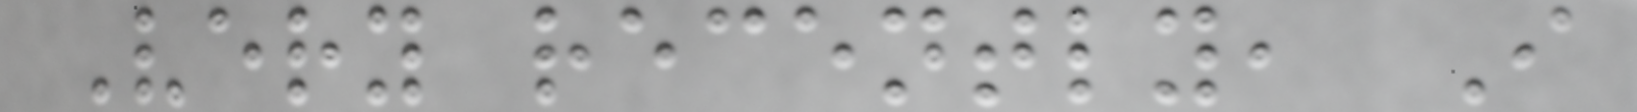Very recently, I
